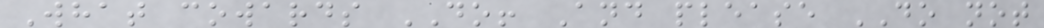What cowards DO! And please DO not
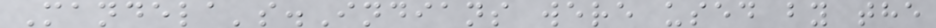Mandela's.Indians were used by the
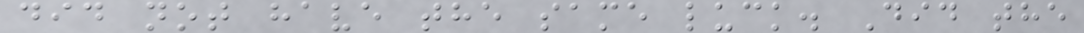did not have the same luck. Did the
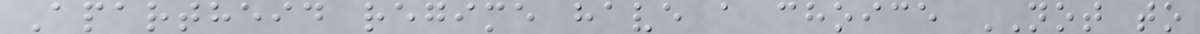Apartheid regime have a choice NOT to
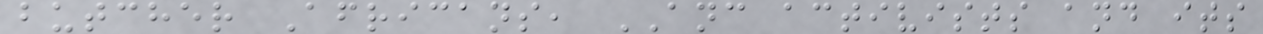butcher Africans, ANC activists and its
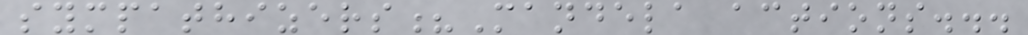sympathizers?Mandela actions...
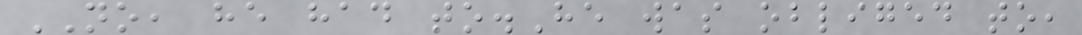NO, he had to.He was obliged to,
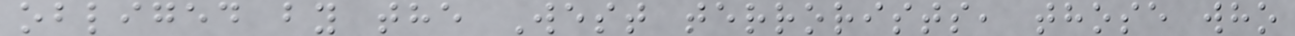obliged by the West terrorists, those who
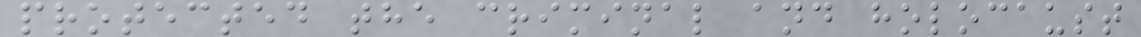protected the criminal and holocaust
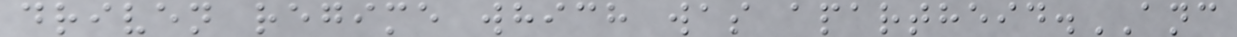driven regime which was apartheid.ANC
